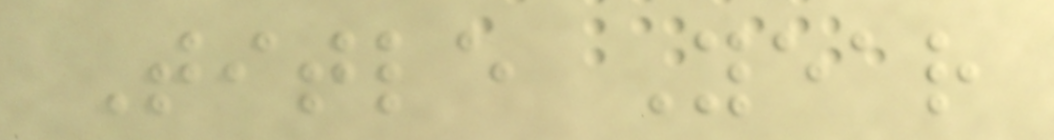Title Year
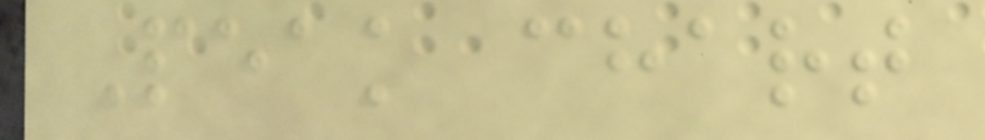Peak chart
